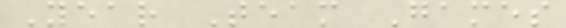Year Team Games
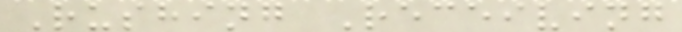Rushing Receiving
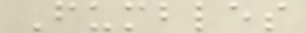Fumbles
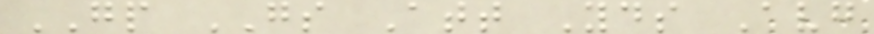GP GS Att Yds Avg
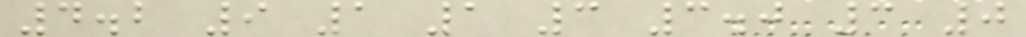4.2 9 1 1 3 3.0 3 0
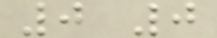0 0
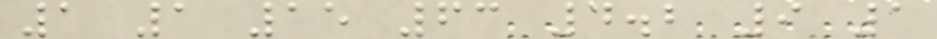1 1 15 63 4.2 9 1
